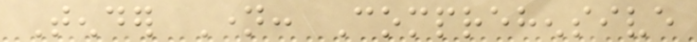Tender Name: Comprehensive
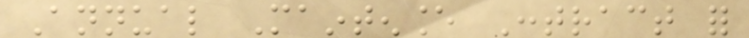Annual Maintenance Contract for
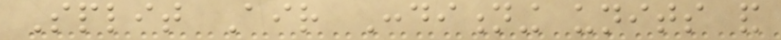Split Air Conditioning units and
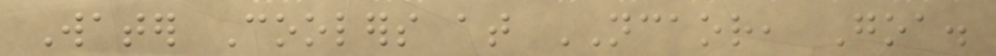Water Coolers at NCAOR, Goa.
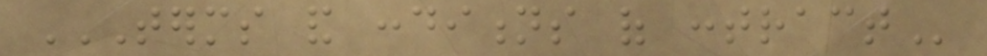TERMS AND CONDITIONS OF CONTRACT
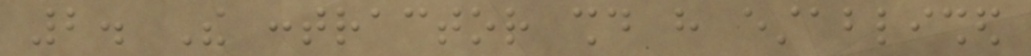2. The contractor should have established
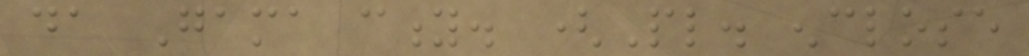da Gama city. (Pl. enclose
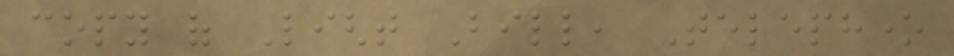copy of Light Bill, Telephone
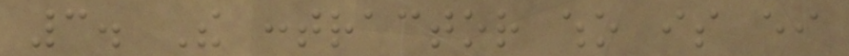3. The contractor who is either
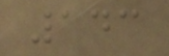143
